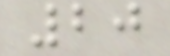20
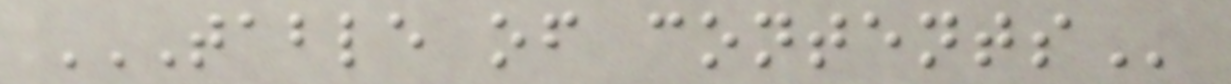TABLE OF CONTENTS
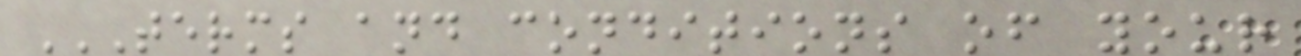TERMS AND CONDITIONS OF YOUR
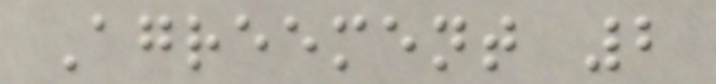Agreement 2
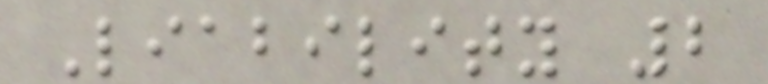Liability 2
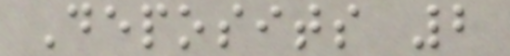Deposits 2
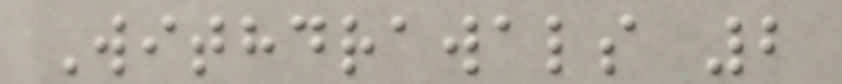Withdrawals 2
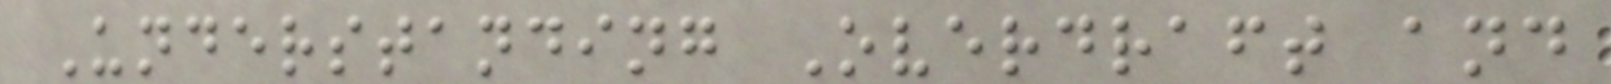Understanding Overdraft and
